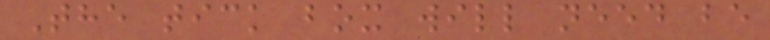The tick box will need be
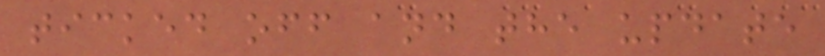ticked off and the update
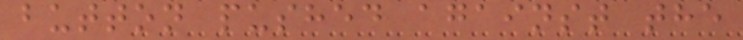button pushed against the
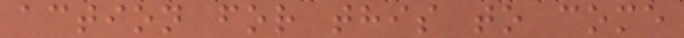action for this to come
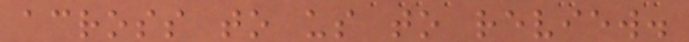across to us to review.
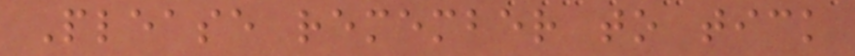Please remember to tick
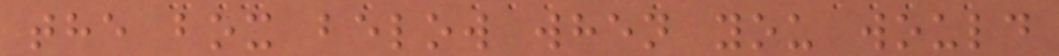the box below when you would
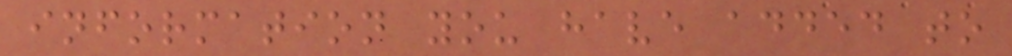information you have added to
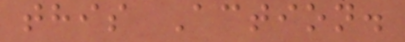this Action.
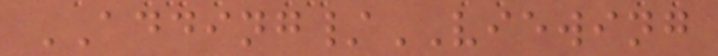ADDING/VIEWING
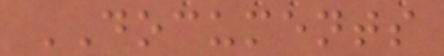DOCUMENTS
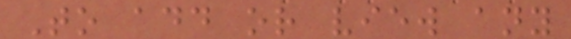To add or view any
